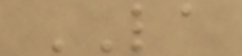LA
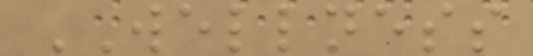WELLNESS
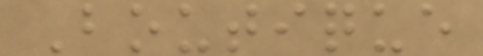Boutique
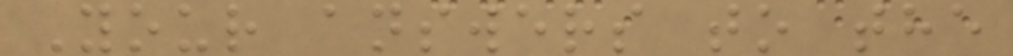Your answers to the
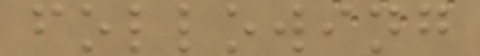following
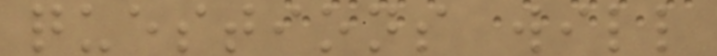questions will
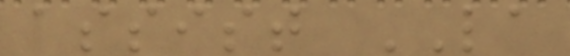assist LA
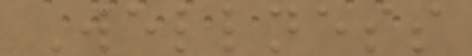Wellness
